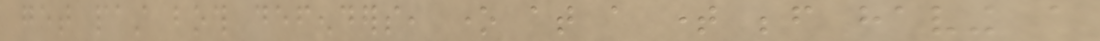get past both defenders, one at a time before having a
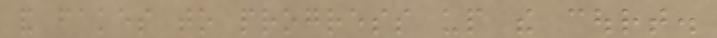and fakes to progress up the court.
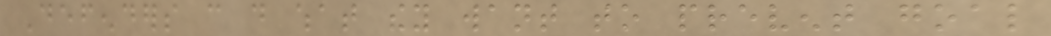Defenders can do what they want to prevent goal
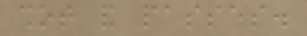shot and passes.
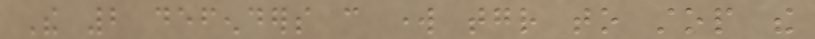The 2 defenders can work together to stop the
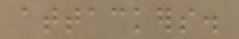attackers.
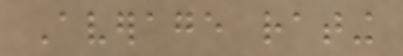Average rating
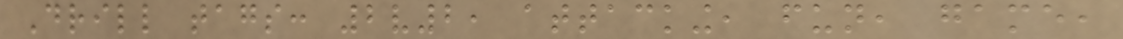Drill tags: 2v2, attacking, fun, game,
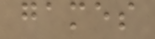games
